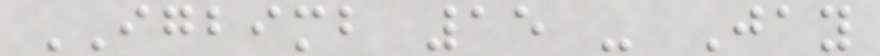IGBIMB 15 - Jay
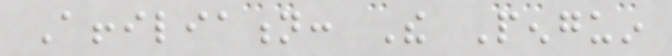Affiliation: The Penguin
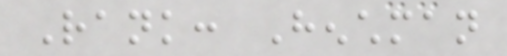Rank: Henchman
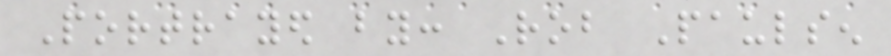Portrayed by: Rob Paulsen
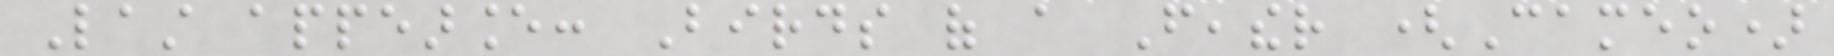Last appearance: Birds of a Feather (Cameo)
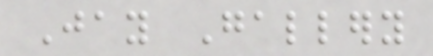Jay Gallery
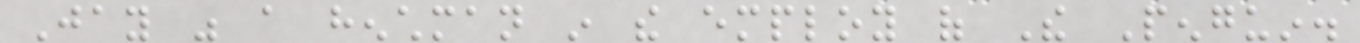Jay was a henchman in the employ of The Penguin.
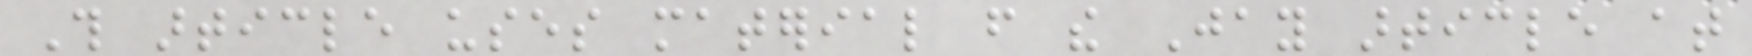This article uses material from the Jay article at
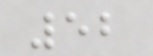52
